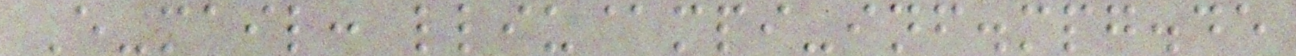E-mail: lliu@mpi-inf.mpg.de
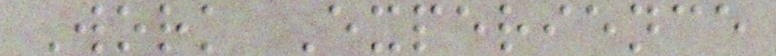Work Experience
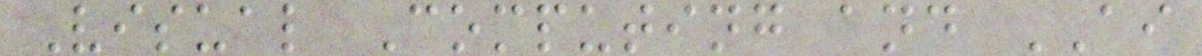Visual Computing and AI
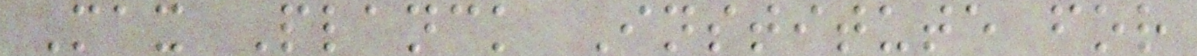Max Planck Institute for
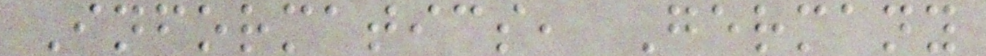Informatics, Germany
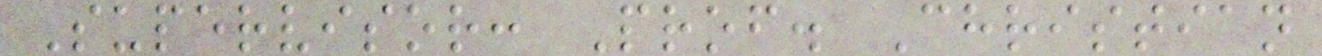Supervisor: Prof. Christian
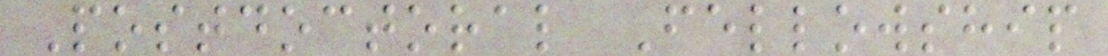Postdoctoral Fellowship
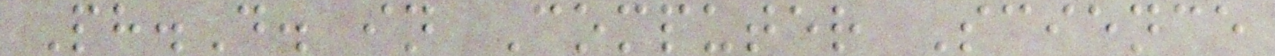Ph.D. in Computer Science
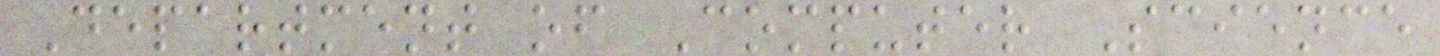Department of Computer Science
